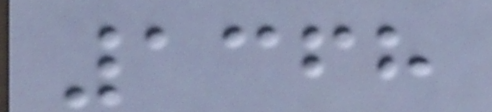1368
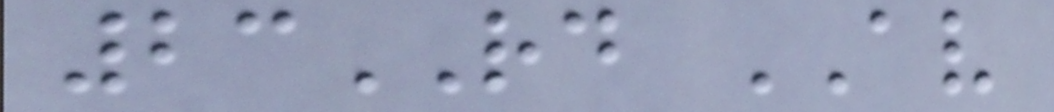23RD AV
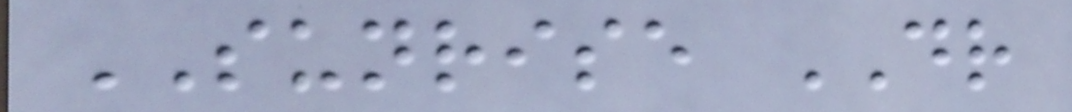SUNRISE DR
